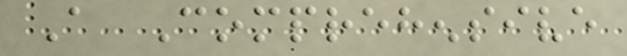A Comprehensive
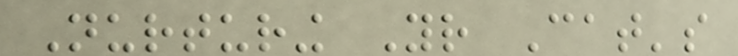Nurturing Your Cat's
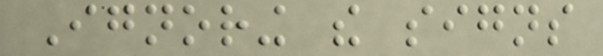Ignoring the signs
